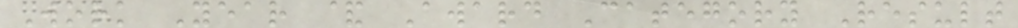Work Year & Award Category Result
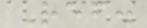Ref.
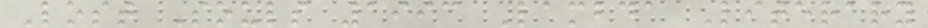Lost Souls 1993 Lambda Literary
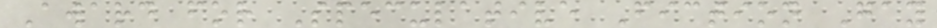Award for Speculative Fiction Gay
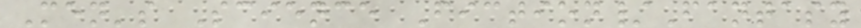Men's Science Fiction/Fantasy
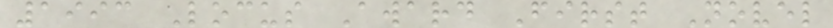1993 Locus Award First Novel
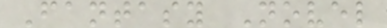Fantasy Novel
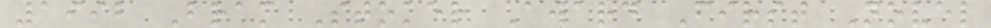1992 Bram Stoker Award First Novel
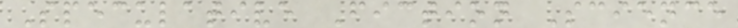Speculative Fiction Science
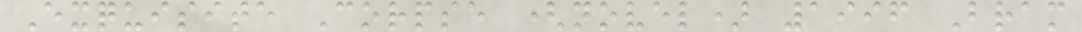Exquisite Corpse (novel) 1996 Bram
